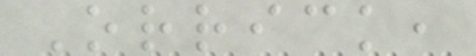Orrick,
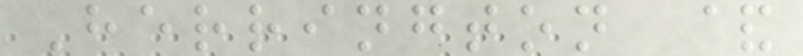Herrington &
